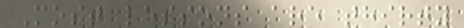Most lessons are thirty
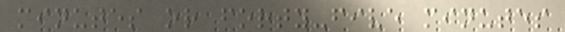minutes or forty-five minutes
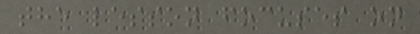the lesson focuses on
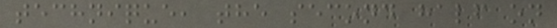technique, the second half on
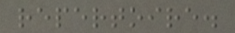repertoire.
